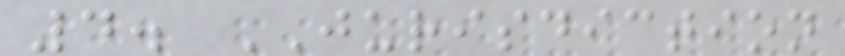4. JURISDICTION
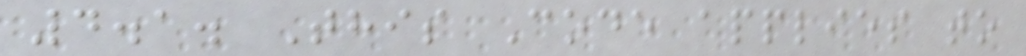4.1. This Code applies to
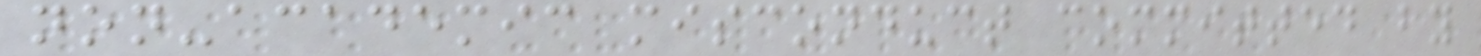non-academic misconduct committed by
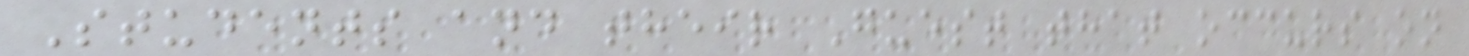Students and their Guest that occurs on
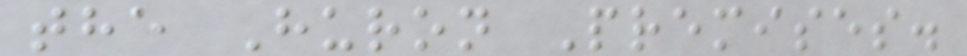the Huron Premises.
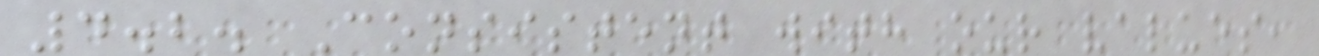4.2. Consistent with our values,
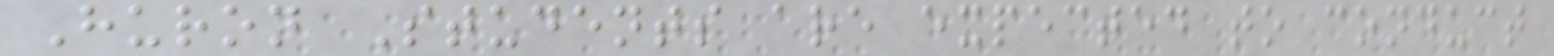Huron Students are expected to conduct
